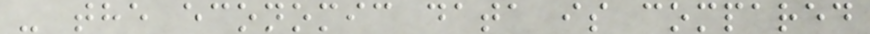- the economic data is compared
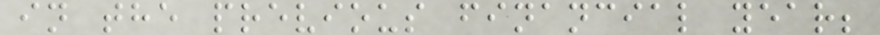in the previous financial year;
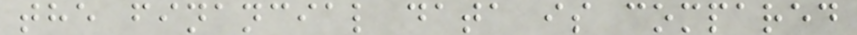the financial data is compared
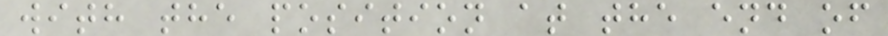with the position at the end of
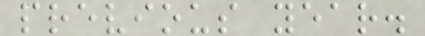previous year.
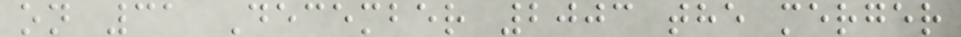on 31 December 2003 the merger
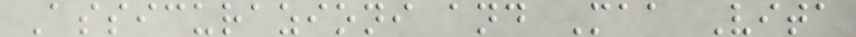Assicurazioni and Maa Vita
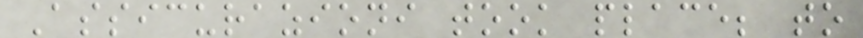Assicurazioni took place; to
